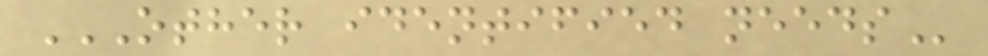OTHER IDENTIFIED NEEDS
